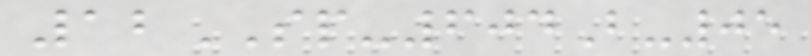12SP-604B-05
